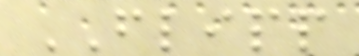FLIPP
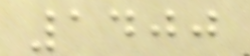1400
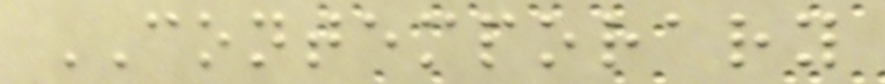CONTEMPORARY
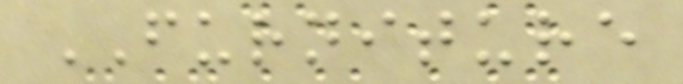FURNITURE
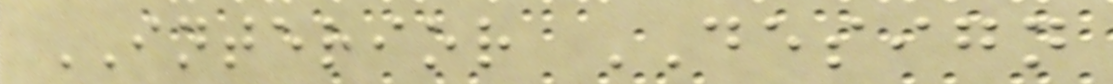INTERIOR DESIGN
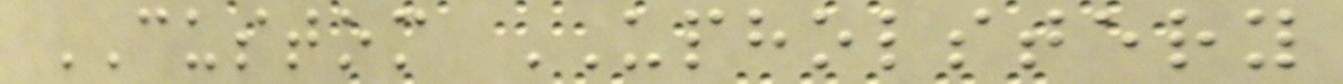CUSTOM UPHOLSTERY
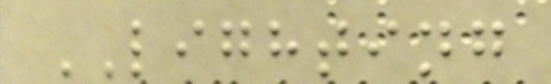LIGHTING
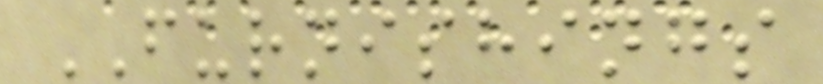FURNISHINGS
